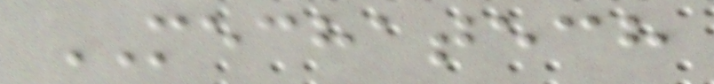MECHATECH
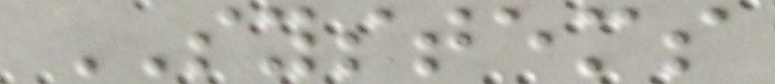SYSTEMS
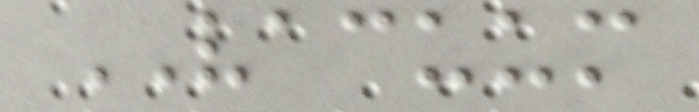VACUUM
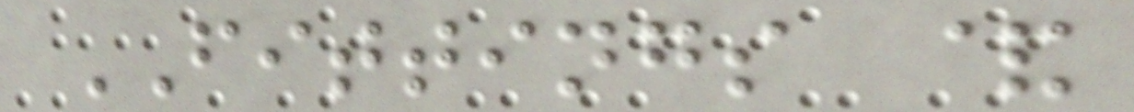FITTINGS &
